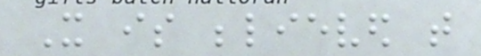It is believed that
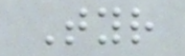Tyr
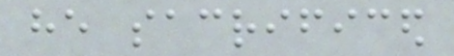he sacrificed
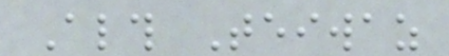Although Teiwaz
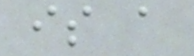is a
